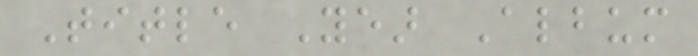Title Year Album
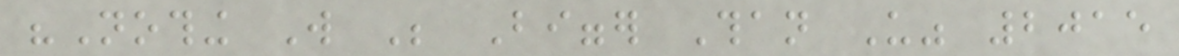"Nothing Will Be Bigger Than Us" 2015
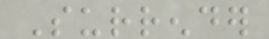Surrender
